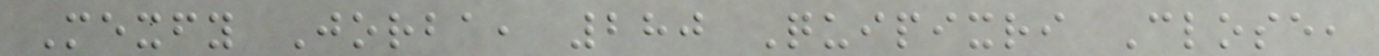Mexfy Jorba, 280 Quipixri Close,
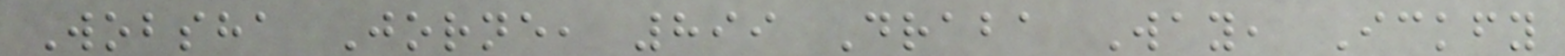Wobsha Jorne, 899 Draba Way, Ickfy
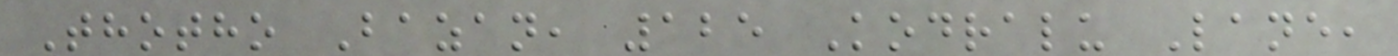Thotho Bazan, 125 Kodralu Lane,
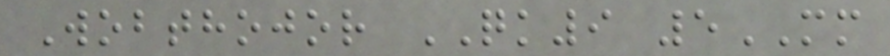Wobthojor QK9 5MM
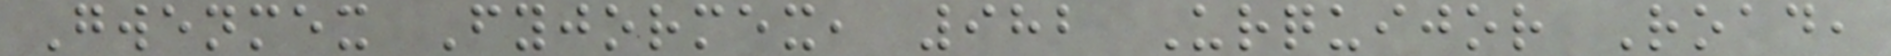Gwenmex Fyjormex, 982 Urquijor Road,
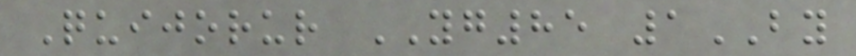Quijorur YG85 1BY
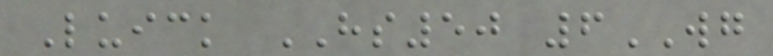Luick HS50 6WG
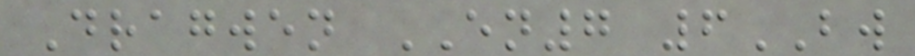Dragwen EN7 6BW
